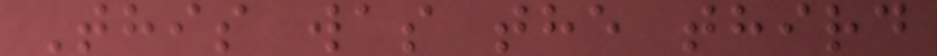This was the third
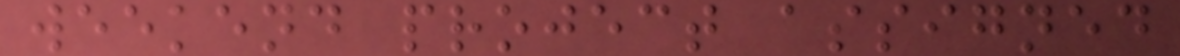weekend project assigned
